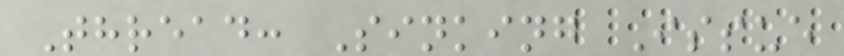Thread: Sinking Issue
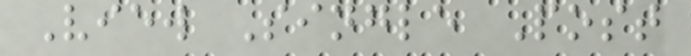View Single Post
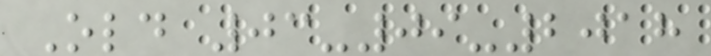Old 03-09-2018
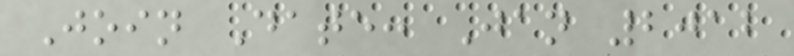Join Date: Jan 2012
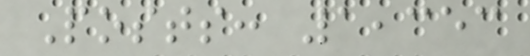Posts: 1,353
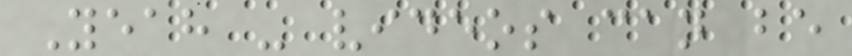Yeah - videos can be
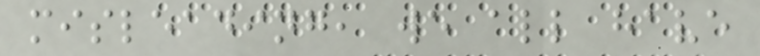misleading, we all have
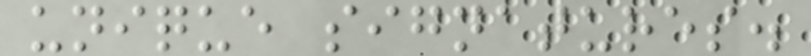unique signatures.
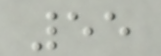55
